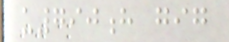u790h gig
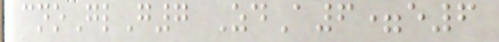cnoGlG7 ZdA6=e6
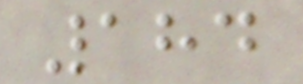184
